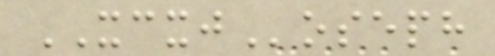XCXJoseph
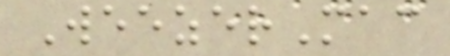WeezerMac
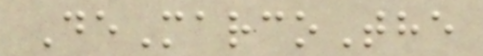DeMarcoThe
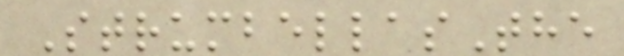StrumbellasThe
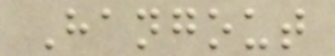Hangout
